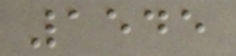1545
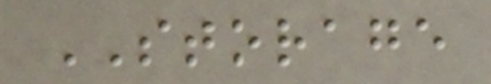STORAGE
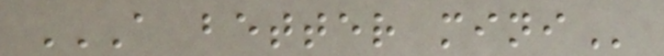A BETTER MINI
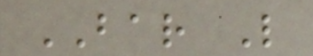BAR L
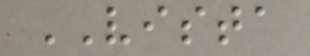VISTA
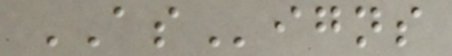ASigns
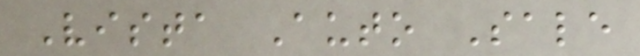Vista Auto Sale
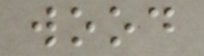wood
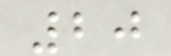20
